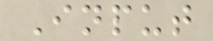Input
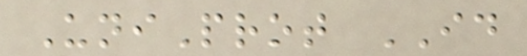UniProt ID
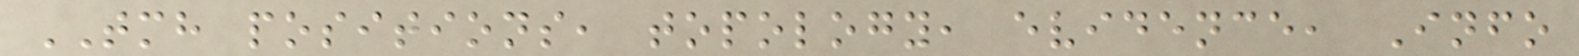TMH positions, topology, evidence, Info
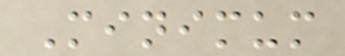Minimum
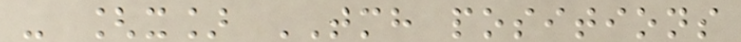- [x] TMH positions
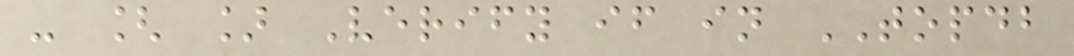- [ ] Verify if in TOPDB
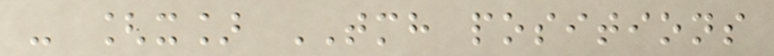- [x] TMH positions
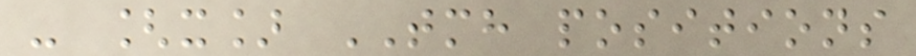- [x] TMH positions
